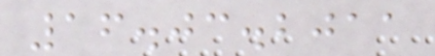16.03.2011
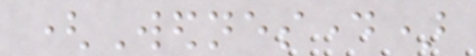(Wednesday)
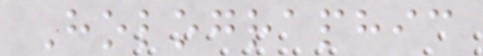Holographic
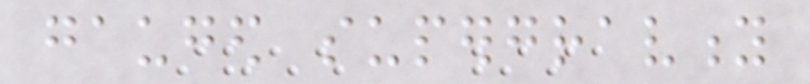gauged supergravity
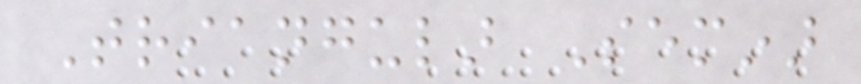Triangular Seminar
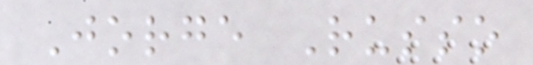Jorge Russo
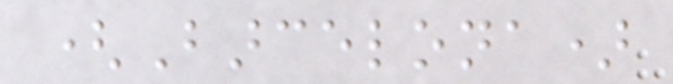(Barcelona)
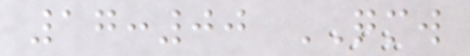17:00 QMW
